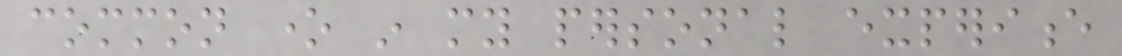common one in my personal experience
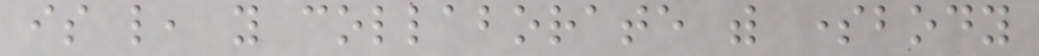is like, you collaborate with somebody
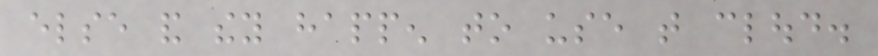else and they happen to use that cloud.
